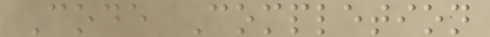Code Completion
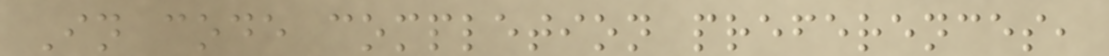In code completion preferences,
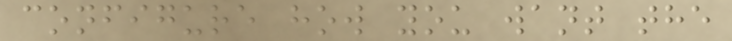configure how you want the
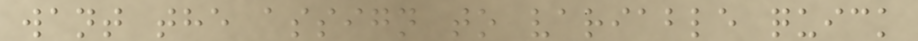want the assign to variable quick
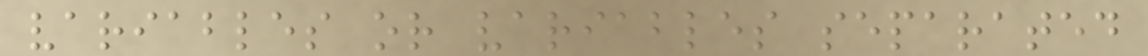variables or variables separated
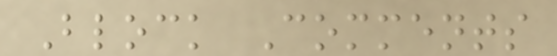Block Comments
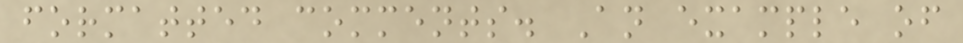formatted comments. An example of
